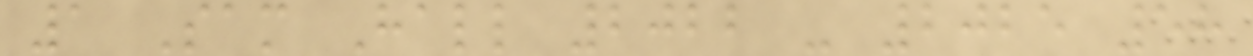1 Sam Hall 2022 - 2025 58
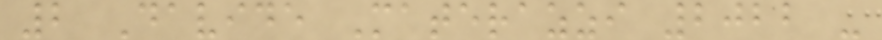2 Davide Materazzi 2022 -
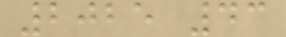2025 43
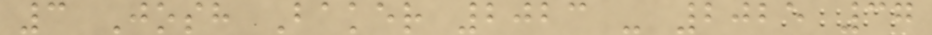3 Josh Baker 2023 - 2025 37
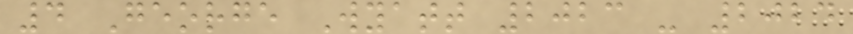4 George Wyatt 2023 - 2024
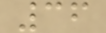36
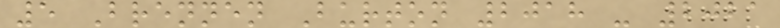5 Brennen Burton 2018 - 2021
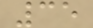35
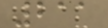211
